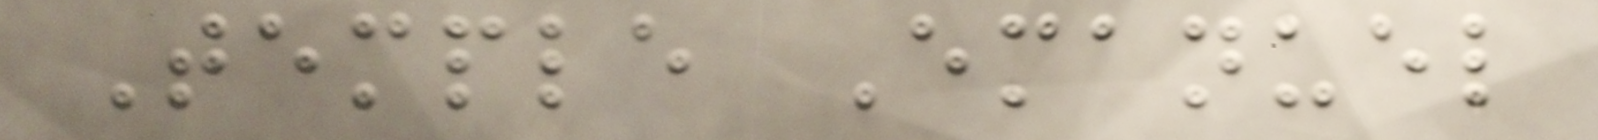Temple Emanuel
